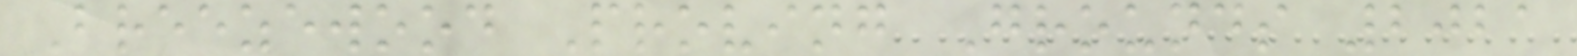Breezewood Proving Grounds 2021
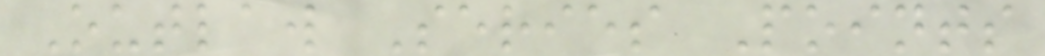Outlaw Series Points
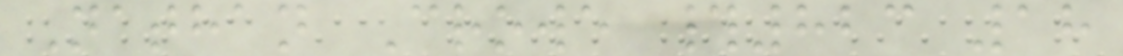Nathan Crowe #823 18
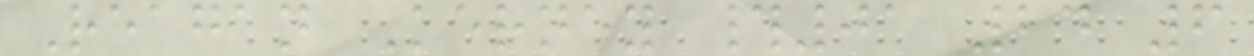Reagan Kerney #01 24 6
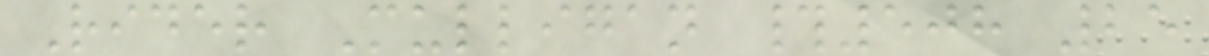Rider Mulligan #508 25
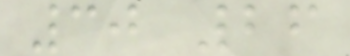30 26
